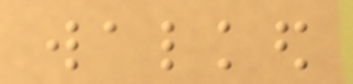walked
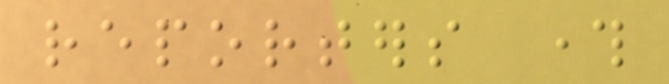reporters through
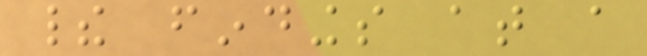their findings at a
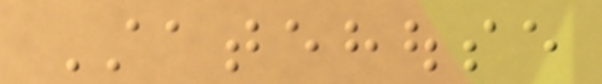Statehouse
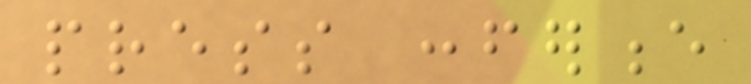press conference
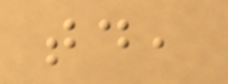today,
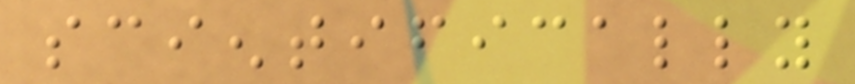scientifically
